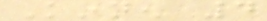Kinnen 4
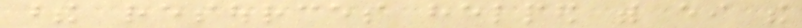these resources helped with either the
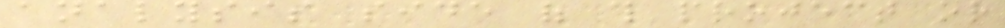analysis side of this project or
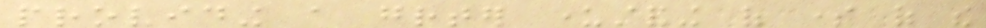providing a greater understanding of some of the
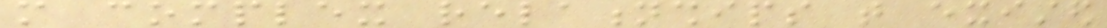more complex relationships that existed
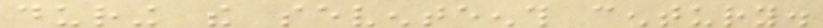during the seventeenth century.
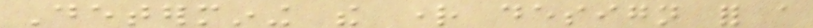Determining the right design for a
